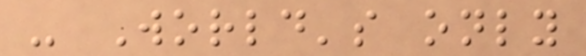- World's only
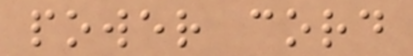power cord
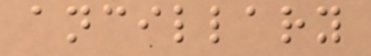ancillary
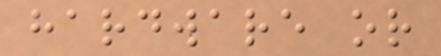hardware or
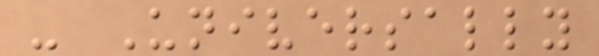- Universally
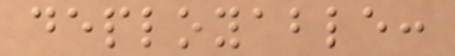deployable:
